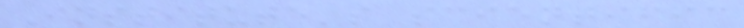Institute's scientific
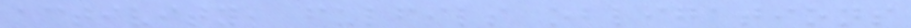activity, fulfils obligations
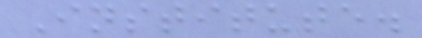Institute.
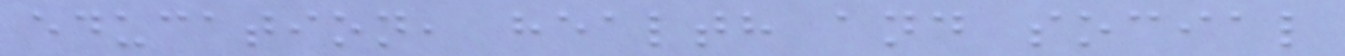education, health and social
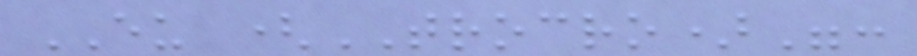EU (TROCRO)":
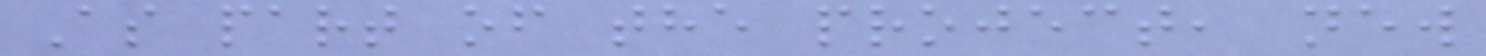As part of the project, new
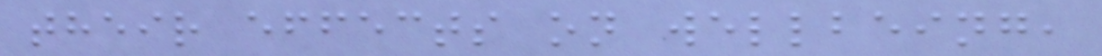their effects on wellbeing,
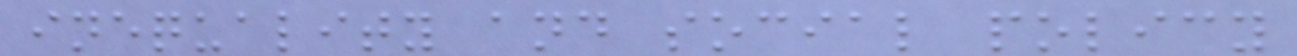inequality and social policy
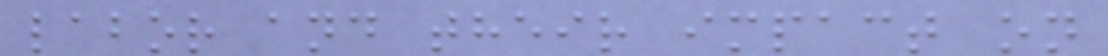labor and their impact on
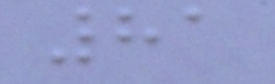81
